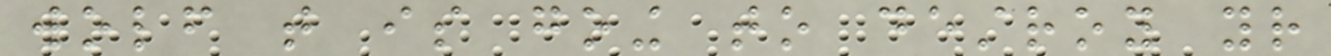wolf that is going to destroy your
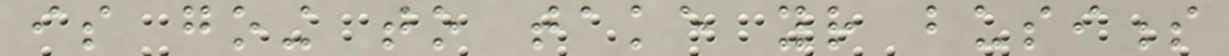is going to take your business
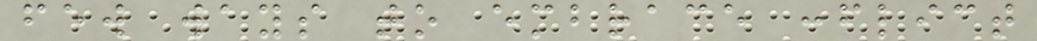few ways to embrace conflict
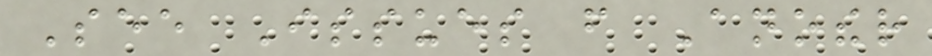See Issues from Another
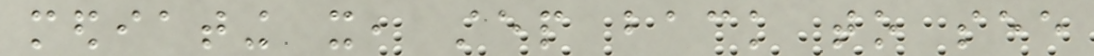mediating it, step back to see
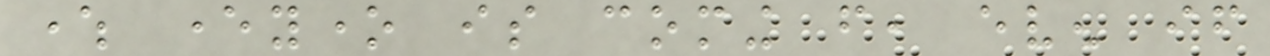where everyone is coming from, even if
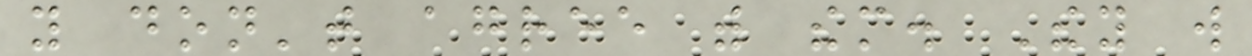you don't agree with them. They will
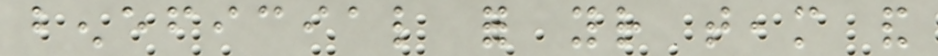beneficial for your team and
